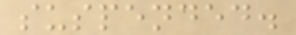suspended.
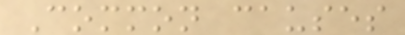Common causes
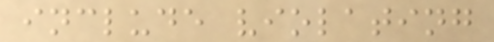include violating
